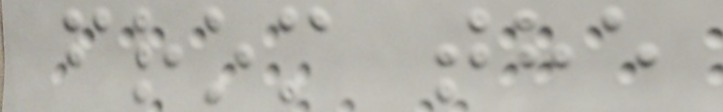from the
